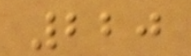220
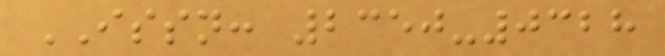ISSN: 2350-0328
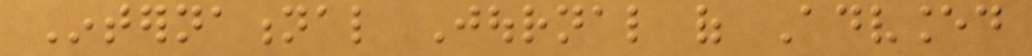International Journal of Advanced
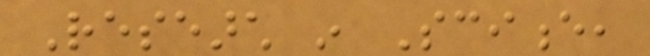Research in Science,
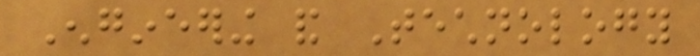Engineering and Technology
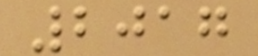2017
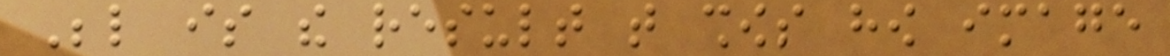Below is the result that shows how image
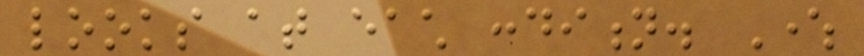looks at each condition. Where
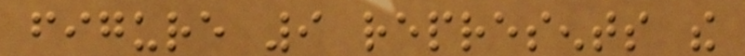figure 9 represents the
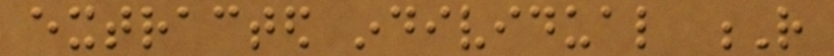extracted individual R
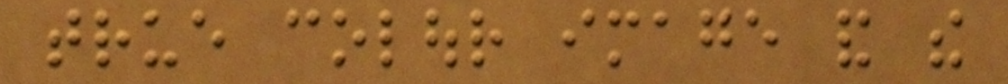true colour image and the
